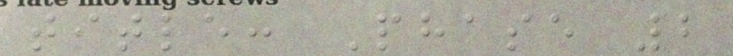title: Phase 2
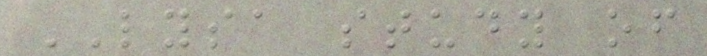LYSA study of
